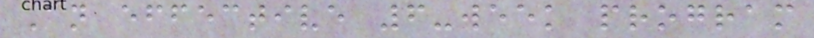An effective 6-week program
